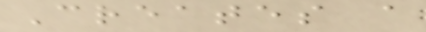Creates a
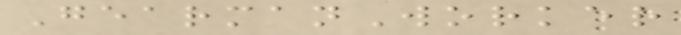GearmanWorker
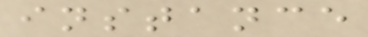instance
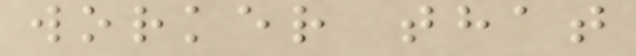worker that
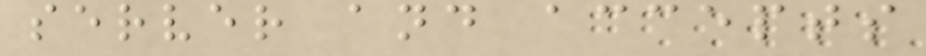server and accepts
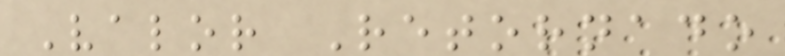Valor Retornado
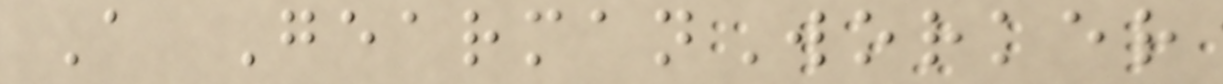A GearmanWorker
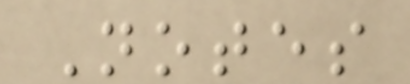Notes
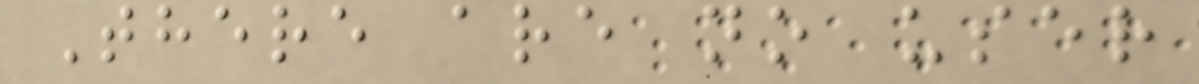There are no user
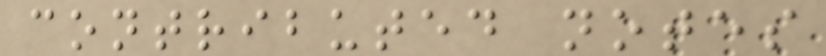contributed notes
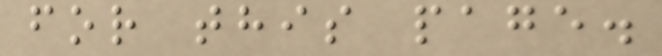for this page.
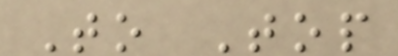To Top
